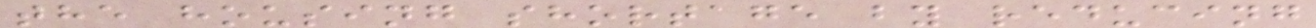the housing shortage by reducing
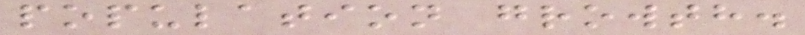population growth.
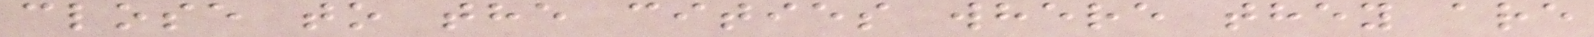close to the cities where they are
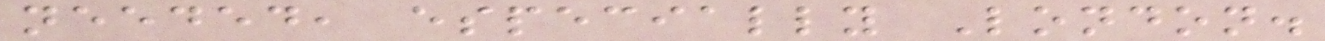needed, especially London.
